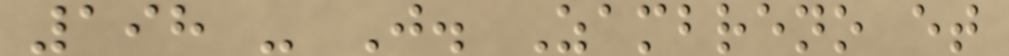198 - J. Zambreno et
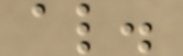al.
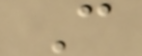C
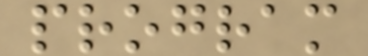program
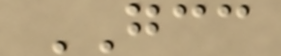GCC
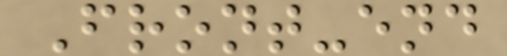Front-end
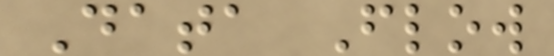Data Flow
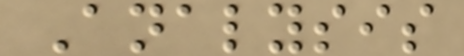Analysis
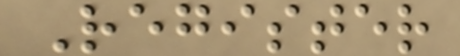Register
